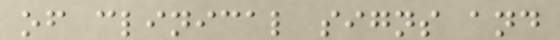of clinical signs and
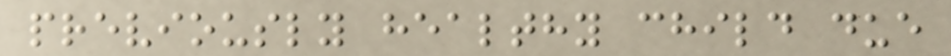previously healthy child due
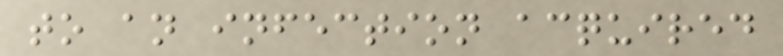to an infection acquired
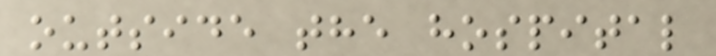outside the hospital
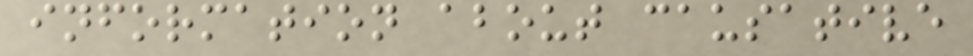information about causative
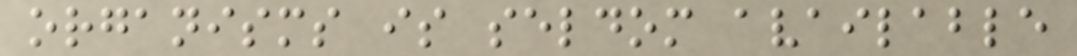organisms is seldom available
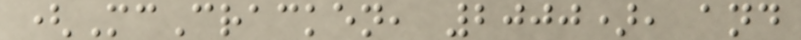(McCracken, 2000), and
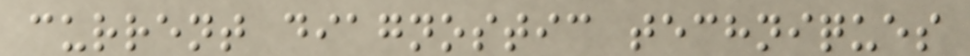current diagnostic techniques
